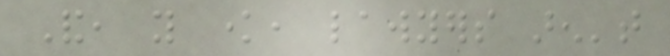And, you know, lawyers aren't
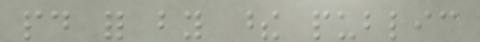paid for by these public
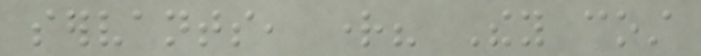servants, right? They cost
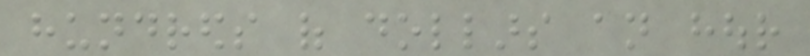hundreds of dollars an hour
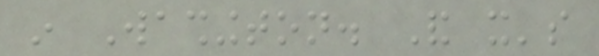in Washington. And it's
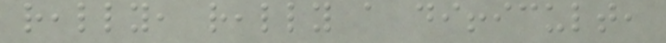really, really a difficult,
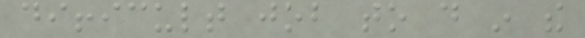difficult job to do in the
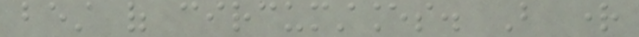best of circumstances. But right
